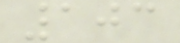103
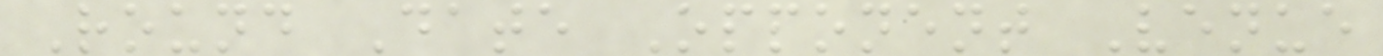Round Date Opponent Venue
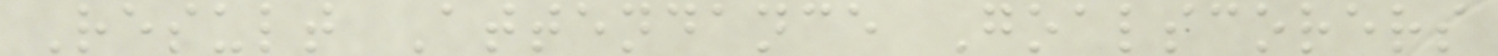Result Attendance Goalscorers
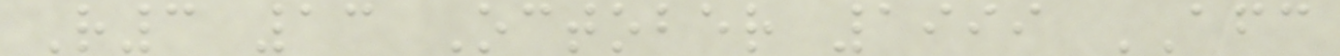R3 13 October 1999 AFC
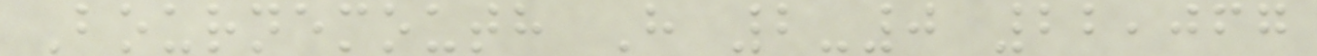Bournemouth H 2-0 22,067
